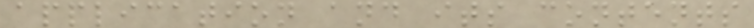application and its contents
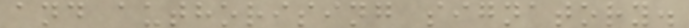and authorising signatory.
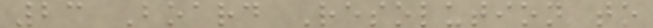23 Board Resolution to
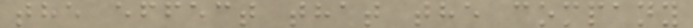the effect that the company
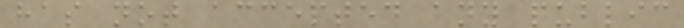has not accepted any public
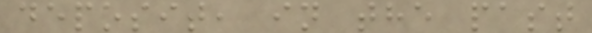deposit, in the past
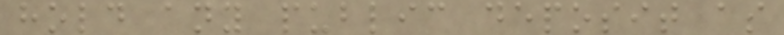hold any public deposit as
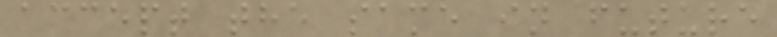accept the same in future
